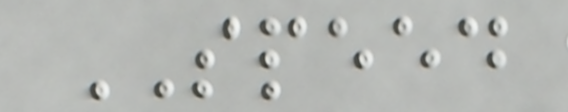SPEED
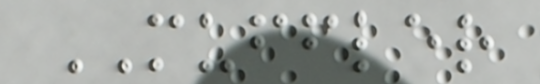MUFFLER
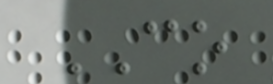CO
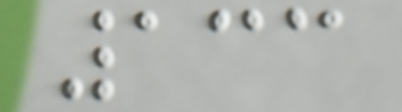133
